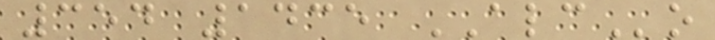354 1435 ALCo
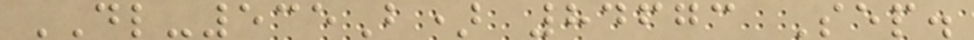DL-535B) 84673 Sep.
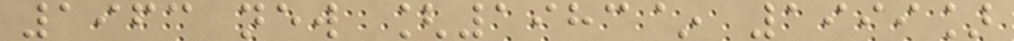1963 new [1983~ 1999]
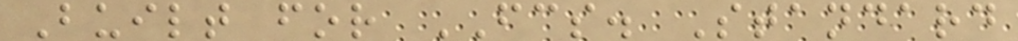Built for FCS. Standard
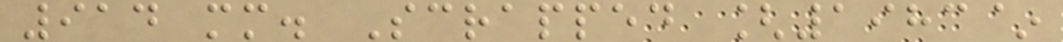914 mm. Scrapped [1983~
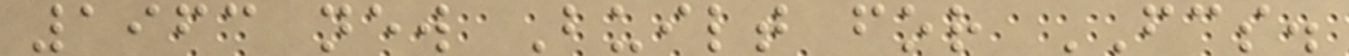1963 new Built for FCS.
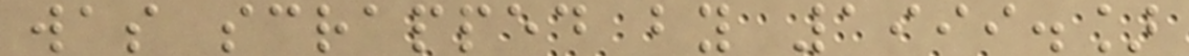was scrapped by 1999.]
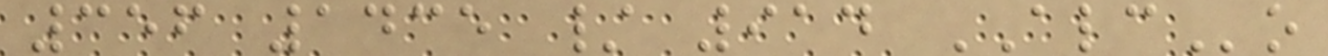356 1435 / 914 ALCo
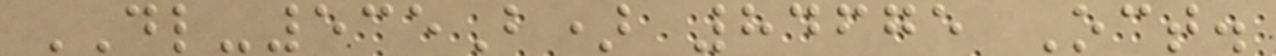DL-535B) 84675 Oct.
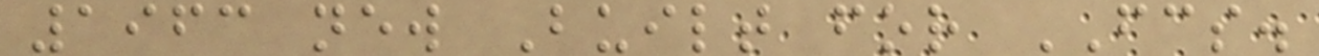1963 new Built for FCS.
